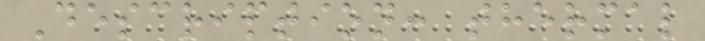Description: thermal
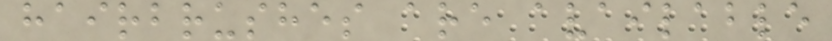hairbrushes are available
